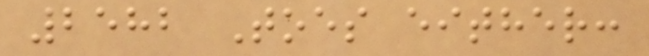2582 Toes either:
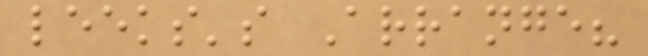leeks's Arrange?
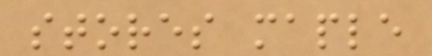stores maple
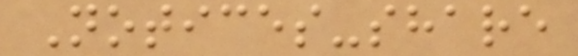Notices-share
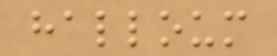halloum
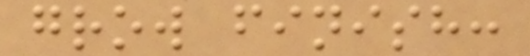grow finish:
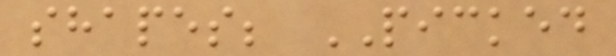shapes; PICKED
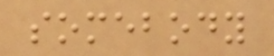somebody
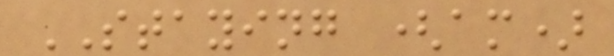STAYING (am)
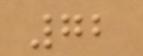72
